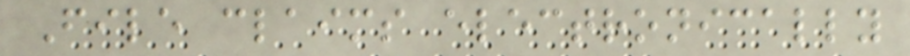File claims electronically
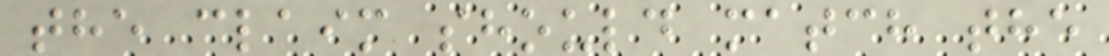the claim should match the
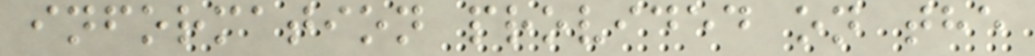information provided on the
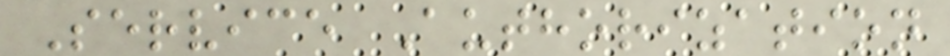Service Authorization
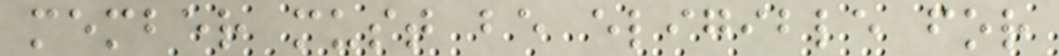member must be eligible for
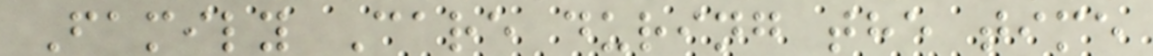Family Care during the time
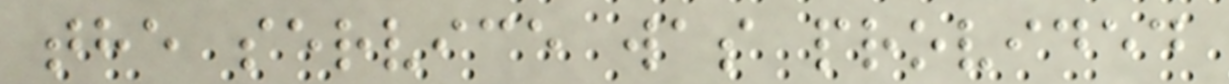the service was provided
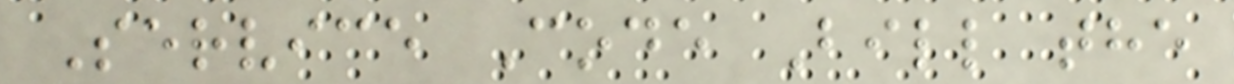Service Code Bill the
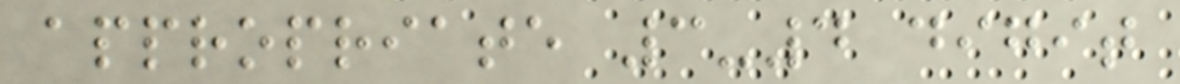appropriate 3-4 digit
